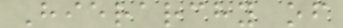Hierarchy of
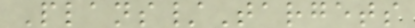Plans/Targets
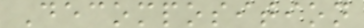Decomposition
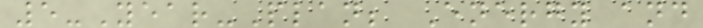5-Year-Plan; Energy and
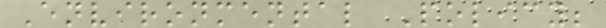Environmental Policy;
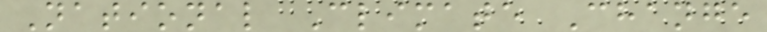National Climate Change
